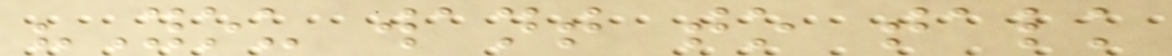"You want to talk
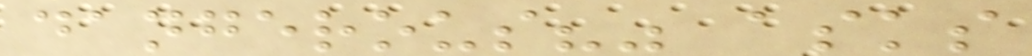dangerous?" asks
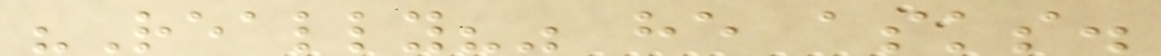"Really?" he asks.
